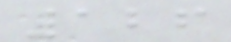126
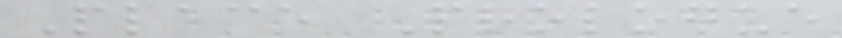Place Prologue
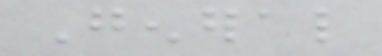General
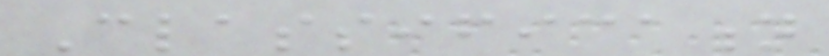Classification
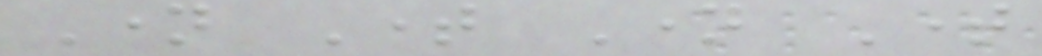Name Time Name Time
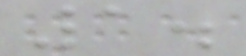1.
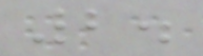2.
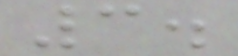3.
